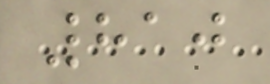810
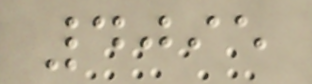4095
